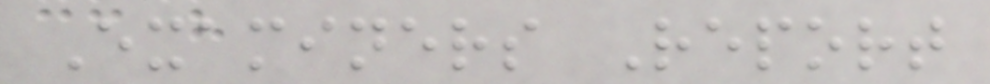Examiners Report
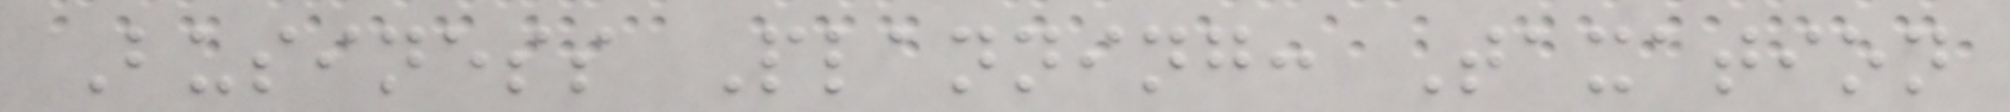Business Planning: Taxation
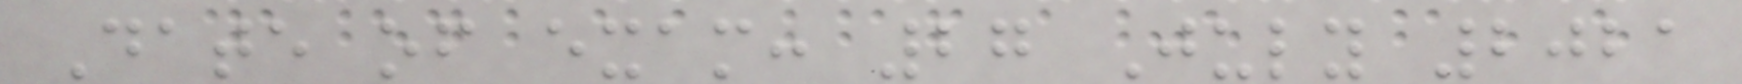Date of exam: 27 July 2021
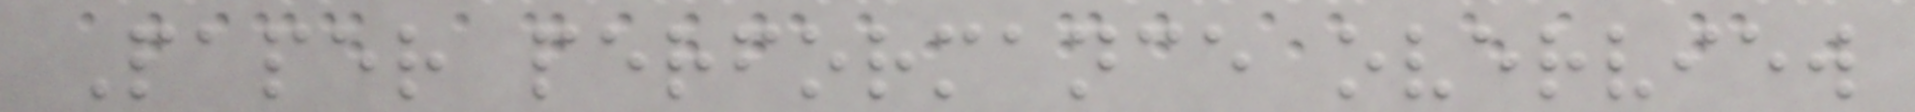Paper performance overview
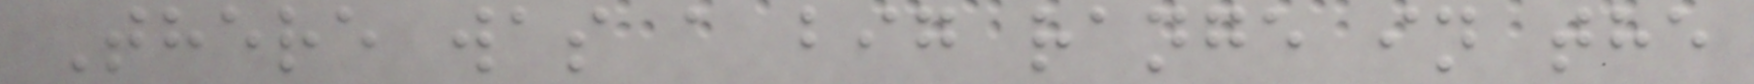There was a big range in the
